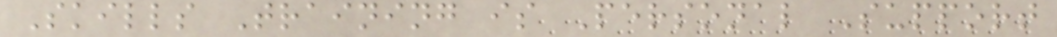Skills Training is Personal Support
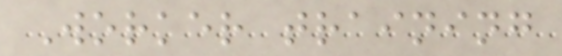Worker training
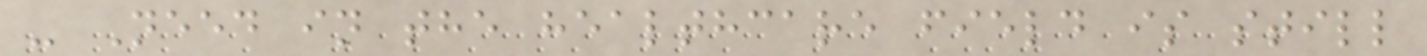- Need in the healthcare field is still
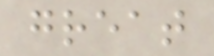great
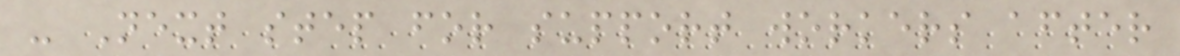- Next step for support workers after
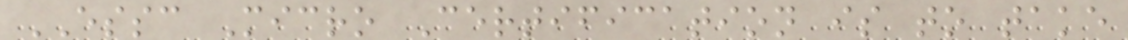ESSC Micro Certification is to take
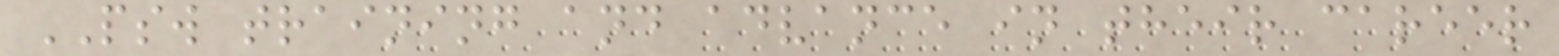PSW training and advance in their career
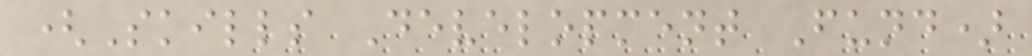(Skills Development Fund)
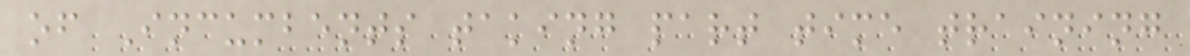of Incumbents taking part time training
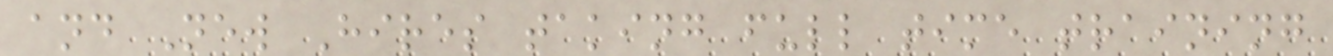and New Hires taking full time training
